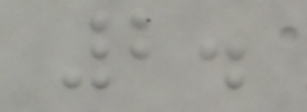2.
